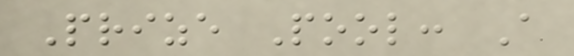Prize Pool: A
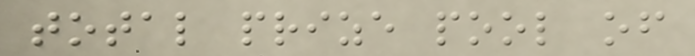total prize pool of
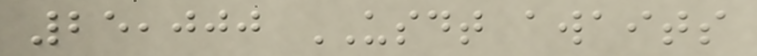25,000 USDT awaits
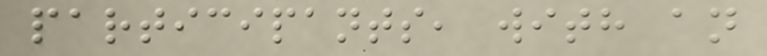participants, with an
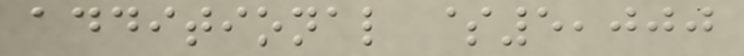additional $5,000
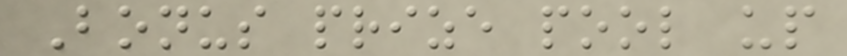Bonus prize pool up
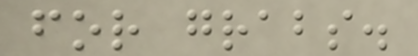for grabs.
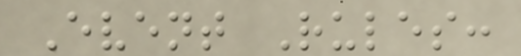Event Rules:
